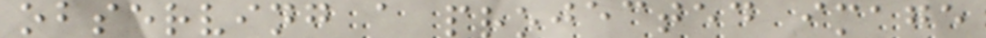observing a projected image
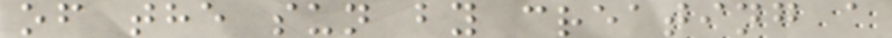of the sun by creating a
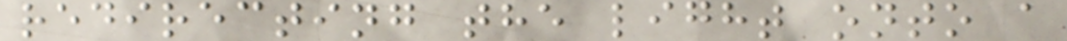redirecting the light onto a
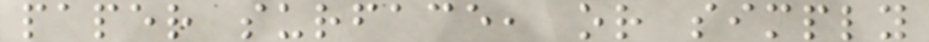paper surface, or simply
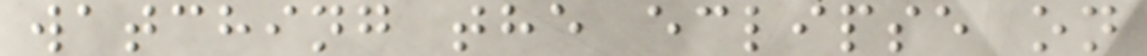watching the eclipse on
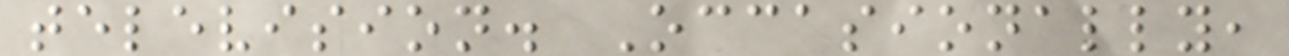television. Occasionally,
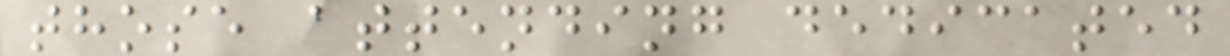those attending dedicated
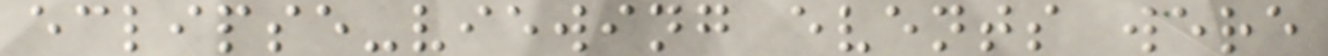eclipse-viewing events were
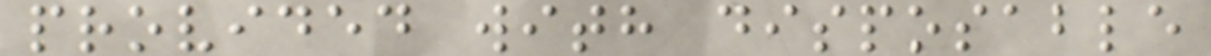provided with disposable
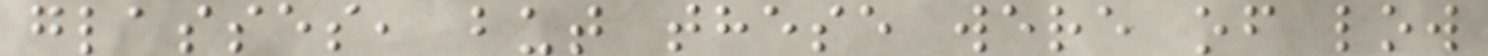glasses, but these were of low
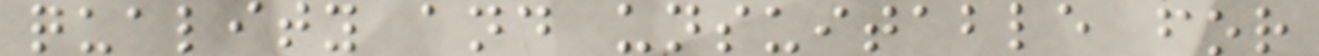quality and unsuitable for
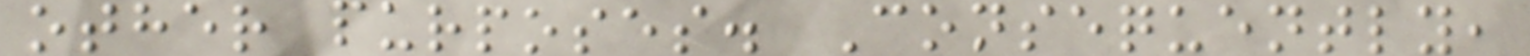other purposes. Consequently,
